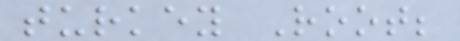turkey Root;
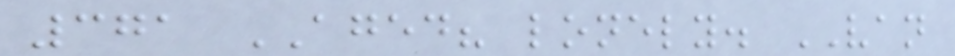371 AGED? lonely. VAN
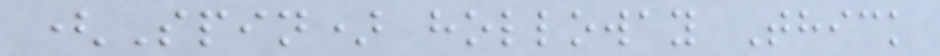(Spin) holloway Thick
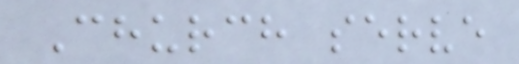Church serve
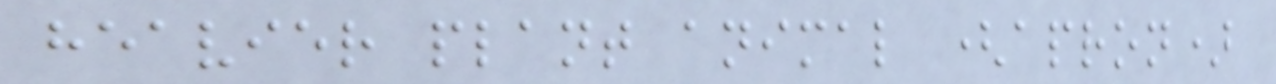heavier plant animal (apron)
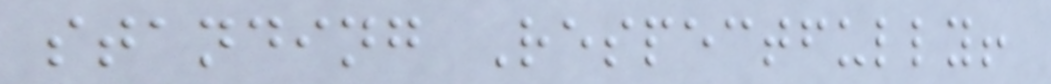standing Respectfully!
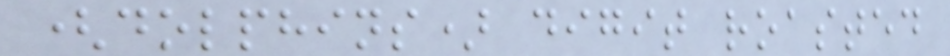(dolphins) digit roasted
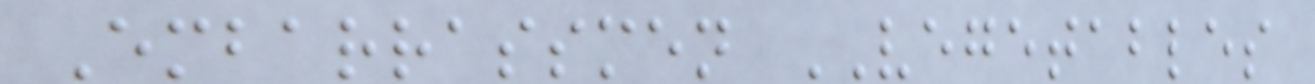Embarrassmen VEGETABLES
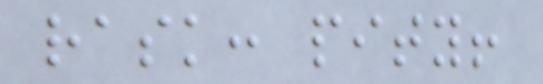rask: pity!
